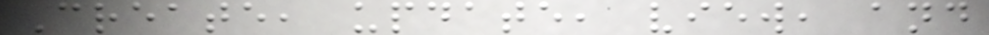Create, update, view, and
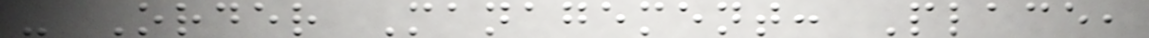- Order Management: Place,
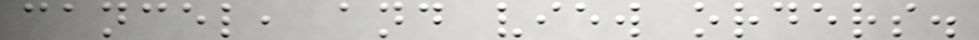cancel, and view orders.
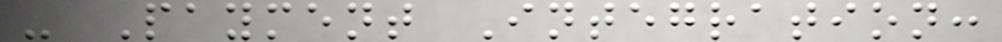- Payment Integration:
